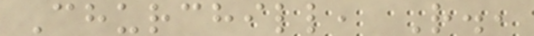Churchill, R.,
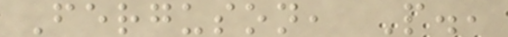Ferguson, P.,
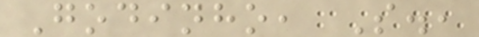Godinho, S.,
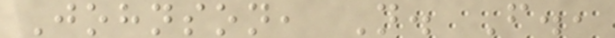Johnson, N. F.,
